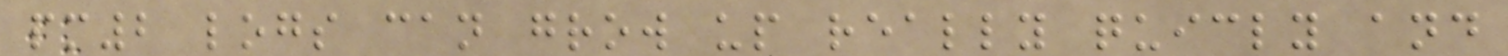pm2 logs can grow up really quicly and
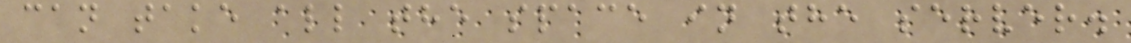can take all the space in the server.
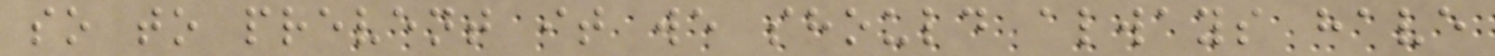so to prevent it we should always have
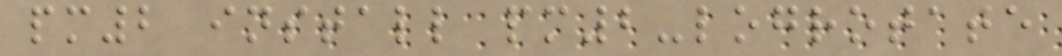pm2 install pm2-logrotate
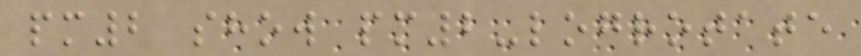pm2 show pm2-logrotate
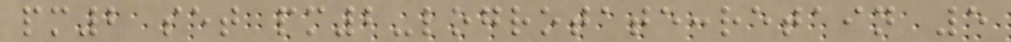pm2 set pm2-logrotate:retain 5
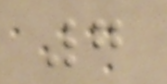7
